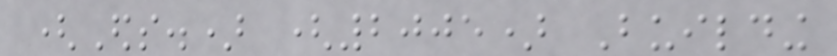(Eds.) (2005) Building
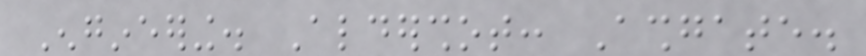Engineering. Aldershot: Ashgate.
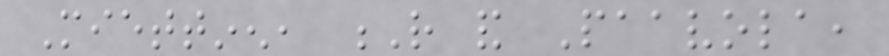Miettinen, R and Paavola,
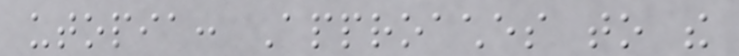utopia: Approaches to the
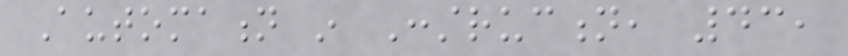Automation in Construction, 43,
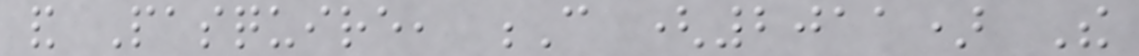and Pasquire, C (2011) The
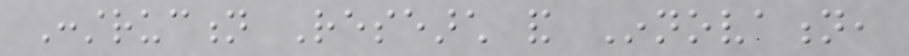Construction Research and Innovation,
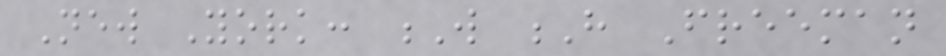New York: W H Freeman
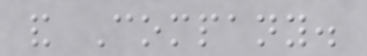and Company.
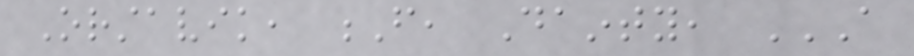Orstavik, F, Dainty, A
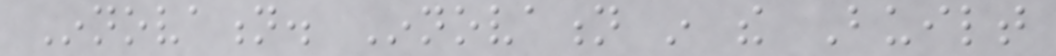Innovation. Innovation in the Built
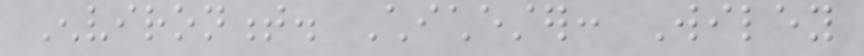Environment. Chichester: Wiley
